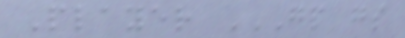Player GP GS
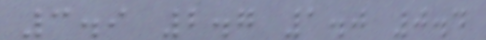3.9 2.7 1.0 0.4
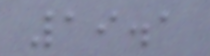19.1
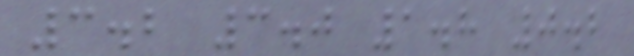3.2 3.0 1.8 0.2
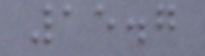15.7
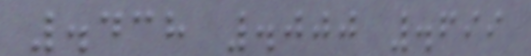.438 .000 .699
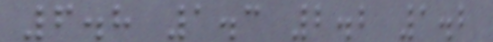6.8 1.3 2.2 1.2
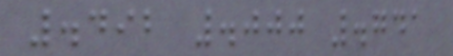.492 .000 .741
